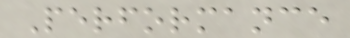Performance
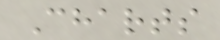Charts
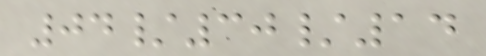04/30/14
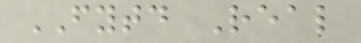FYTD Real
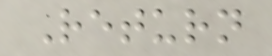Return
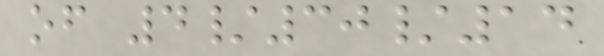of 4/30/14
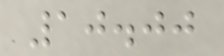10.00
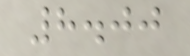8.00
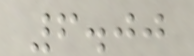6.00
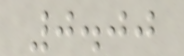0.00
